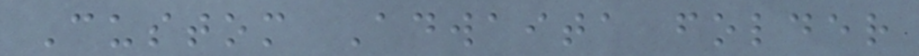Custom Adwaita folder
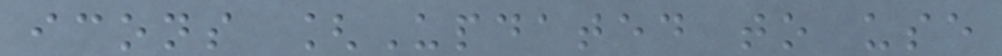icons [Updated to use
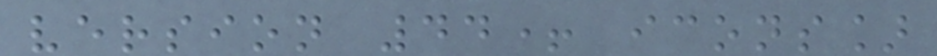version 44+ icons]
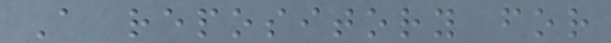A repository for
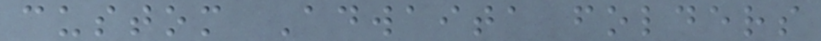custom Adwaita folders
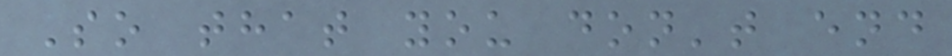So that you don't end
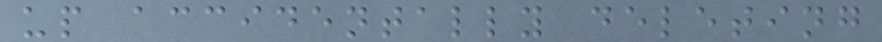up accidentally deleting
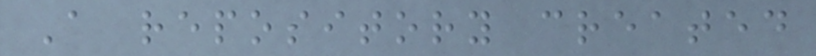A repository created
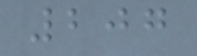207
